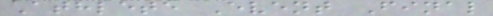Athlete Event Final
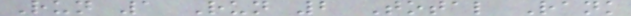Run 1 Run 2 Total Rank
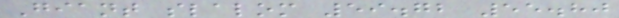Giant slalom 59.72 55.80
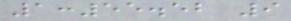1:55.52 9
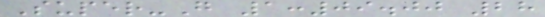Super-G 1:09.00 28
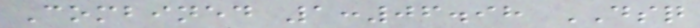Combined 1:06.98 DSQ
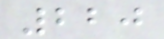220
